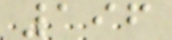196
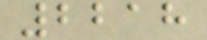2218
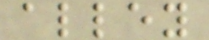alley
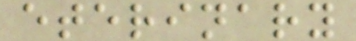eterinary
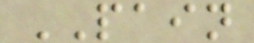PAIN
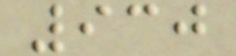930
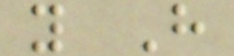y H
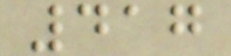417
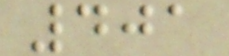401
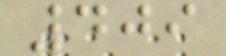409
